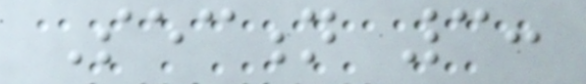Section 3:
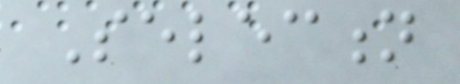Selection
